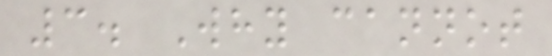3. Why cannot
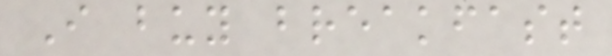I buy breakfast
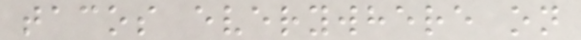tacos everywhere on
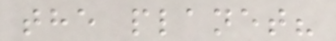the planet?
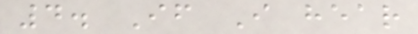4. If I hear
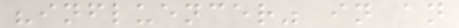"influencer" in an
